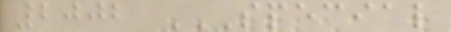2002 SPECIAL
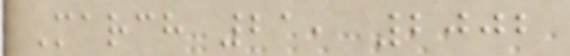March 21, 2002
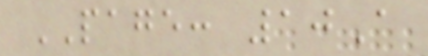PAGE: 10A
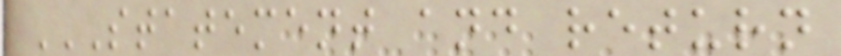STATEMENT AND RETURN
